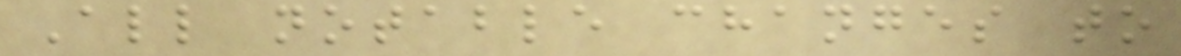All notable changes to
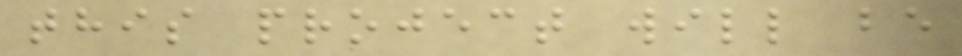this project will be
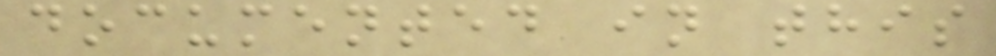documented in this
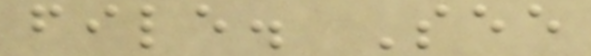file. See
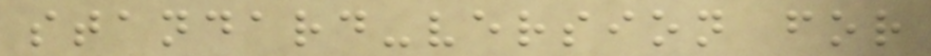standard-version for
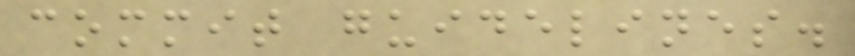commit guidelines.
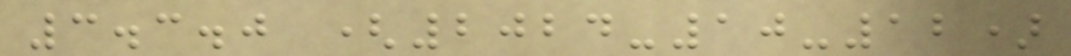3.3.0 (2024-10-12)
